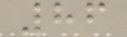86
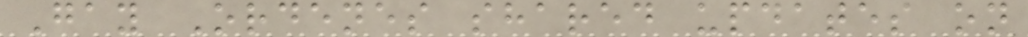Gay Ordenes shared updates on
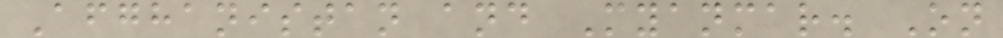Afghanistan and Myanmar. On
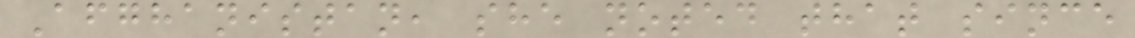Afghanistan, she noted that since
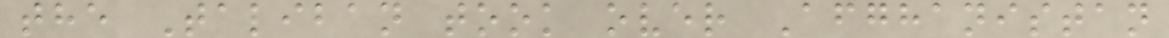the Taliban took over Afghanistan
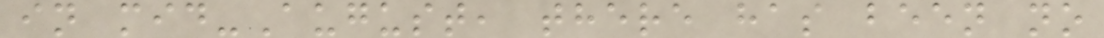in mid-August, there has been no
